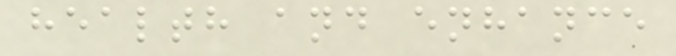health and enhance
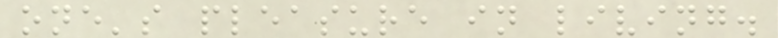one's pleasure in living.
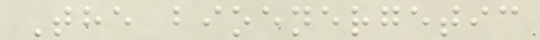The bioenergetic
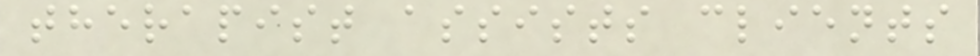therapist assists clients
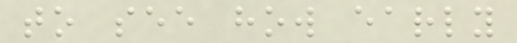to see how early
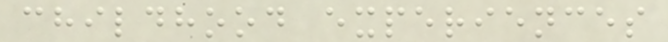childhood experiences
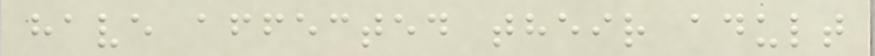have affected their adult
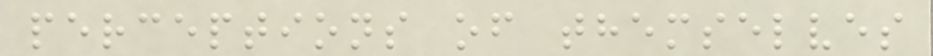perceptions of themselves
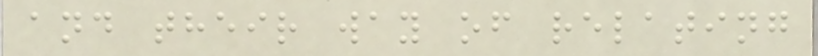and their way of relating
